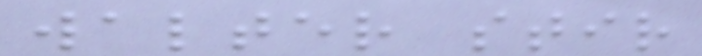walter stir
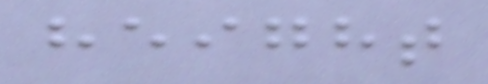height
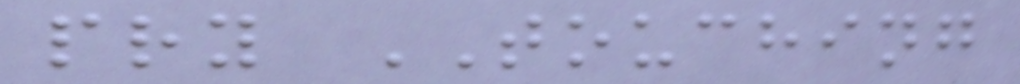pry TOUCHING
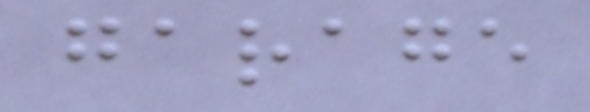garage
